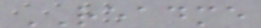README
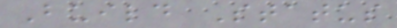Build Status
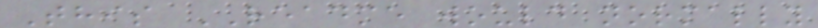This README would normally
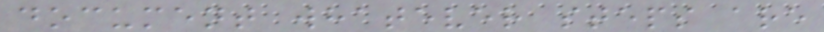document whatever steps are
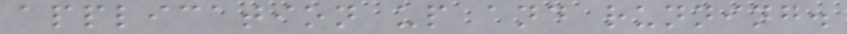application up and running.
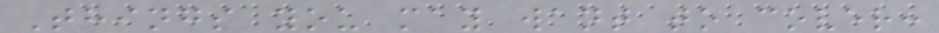Things you may want to cover:
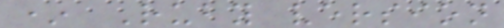* Ruby version
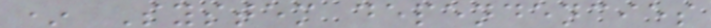* System dependencies
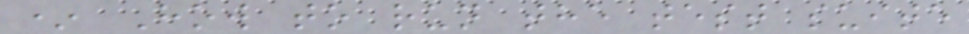* How to run the test suite
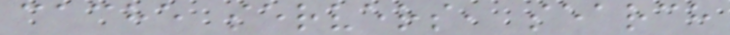cache servers, search
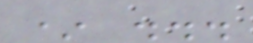* ...
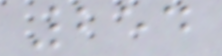254
